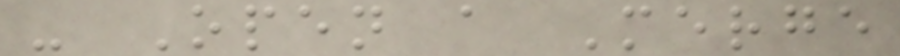- Open a Merge
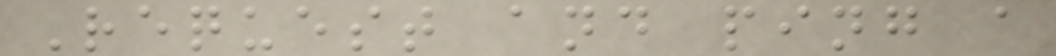Request and ping a
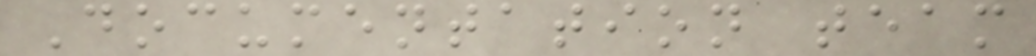Documentation team
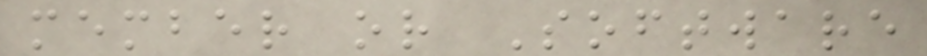member or Software
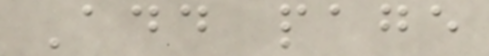Add page
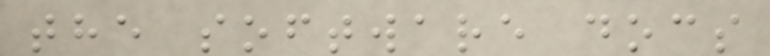the software docs
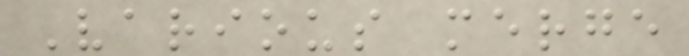Various merge
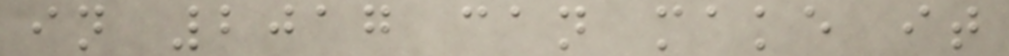in 2017 can make it
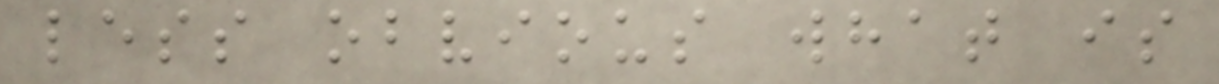less obvious what is
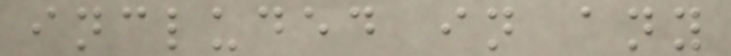included in any
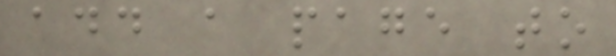add a page to
